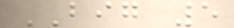BIG 5
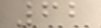62
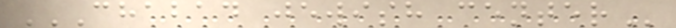CHABAD JEWISH CENTER
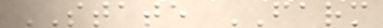STATE FARM
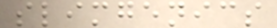slimgenics
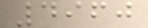4960
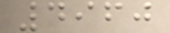4960
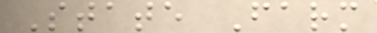State Farm
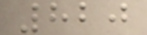820
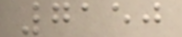7150
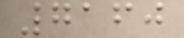7160
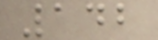142
